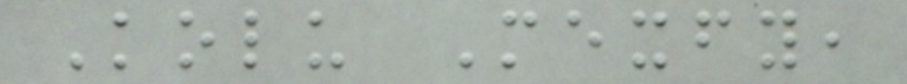Kolu Mexfy,
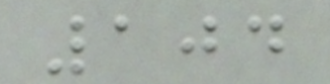104
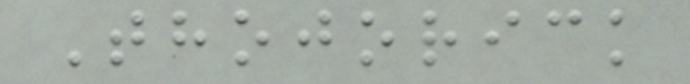Thojorick
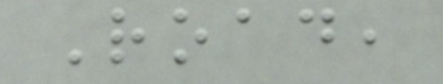Road,
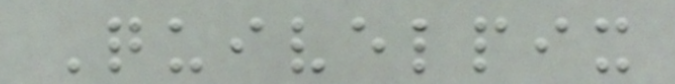Quivelpix
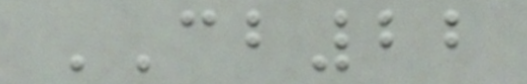CB22
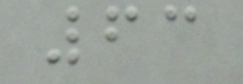63
